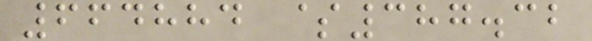664884 $387.32
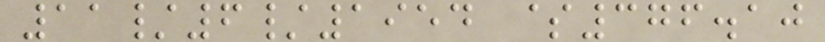11/6/1954 $376.10
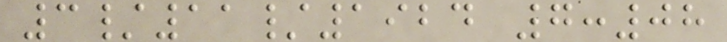3/11/1924 7:08
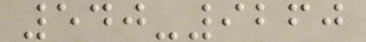540-9260
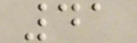41
